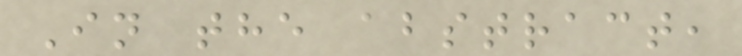In the abstract,
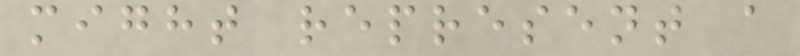might represent a
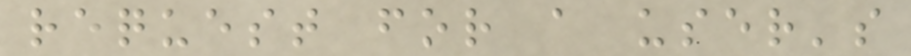request for a user's
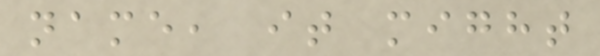name, it might
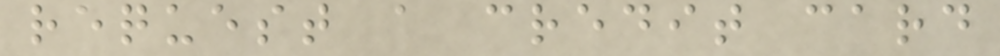request a credit card
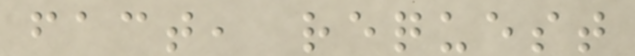fact, request
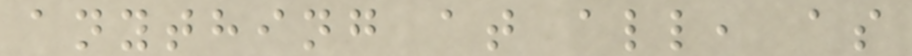anything at all, as
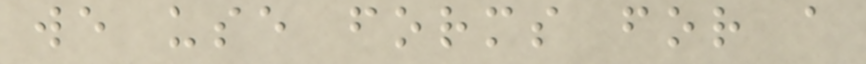we use forms for a
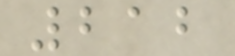212
